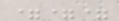===
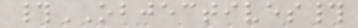#OBJECTIVES#
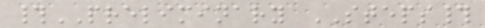#PRELIMINARY STEPS#
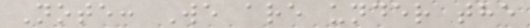Note: We are under the
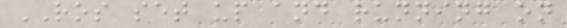ROS set up and running on
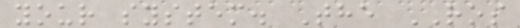your system. The ROS
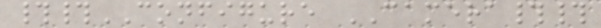##CONFIGURE CAMERA##
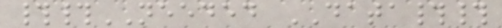##NEEDED DATA##
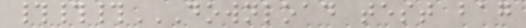###DOWNLOAD TEST BAG
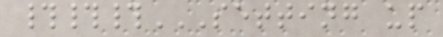###SETTING UP
